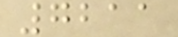7211
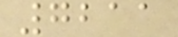7211
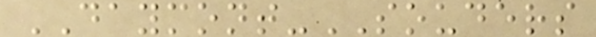DAYMONT-SOUDERS
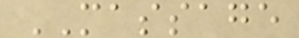MASSAGE
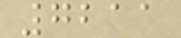7211
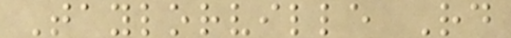Taylorville Rd
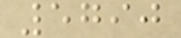5790
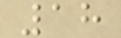18
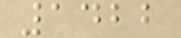1422
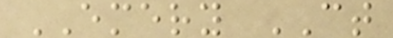EMERY CT
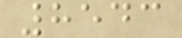8543
